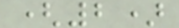(2)
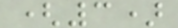(3)
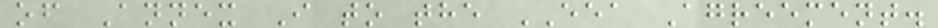of Annex I to the EEA Agreement.
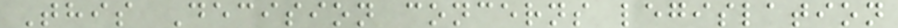This Decision concerns legislation
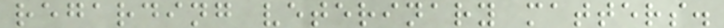regarding veterinary matters.
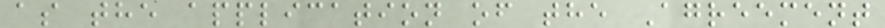as the application of the Agreement
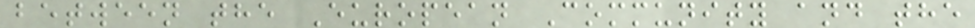between the European Community and the
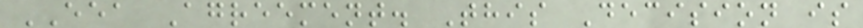EEA Agreement. This Decision is
